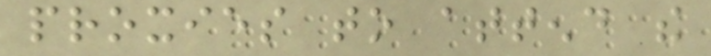proxies to attend the
